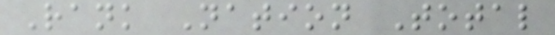Rank Nation Total
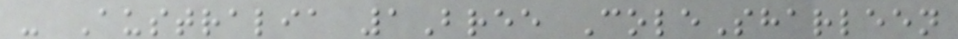- Australia 1Bree ColeSharleen
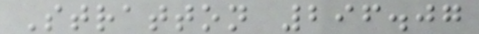Stratton 296.07
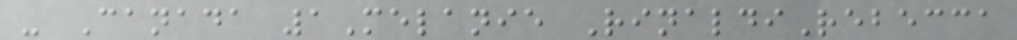- Canada 1Melanie RinaldiRebecca
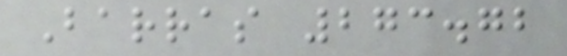Barras 273.72
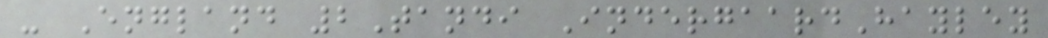- England 2Tandi IndergaardHayley
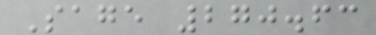Sage 270.63
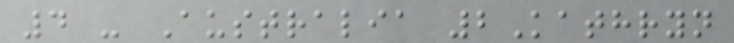4 - Australia 2Kathryn
